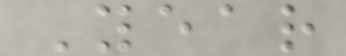Year
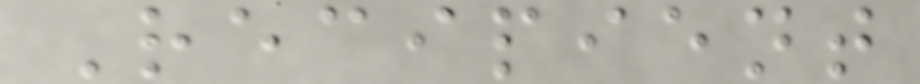Recipient
